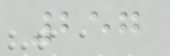257
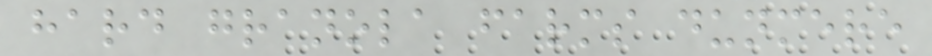hard granola farms dunmere
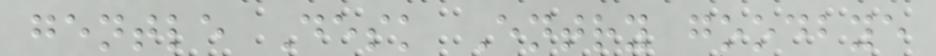gentle Desk Entry goodbye
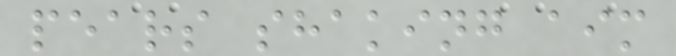pears shaking aim
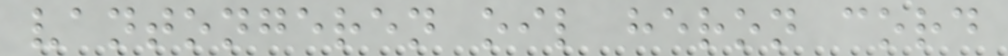vantongeren oil heron cord
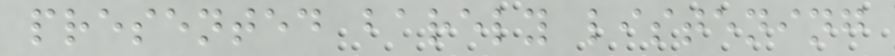presented barely listening
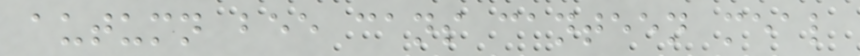autumn bee cans canteen meal
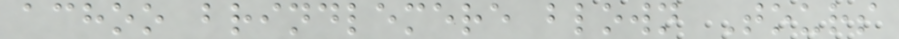achoo brindlemere blown Tours
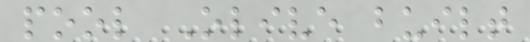pool Olive built
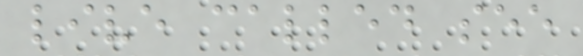live called see
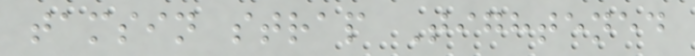tamsin strap Tightened
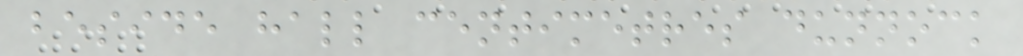beside hall centimetres dunnock
